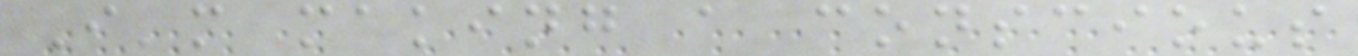I'm making a conscious
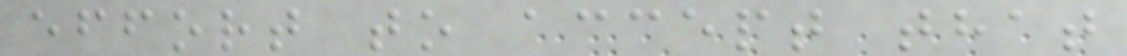effort to accept that
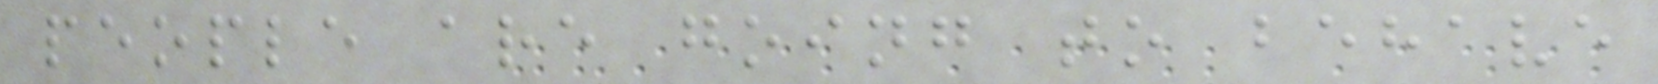people are going to behave
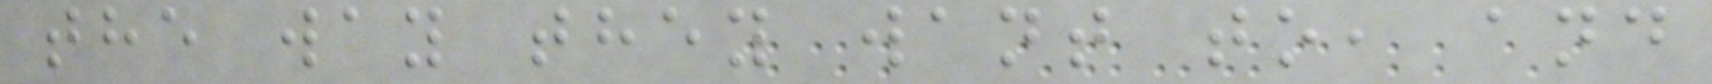the way they want to, and
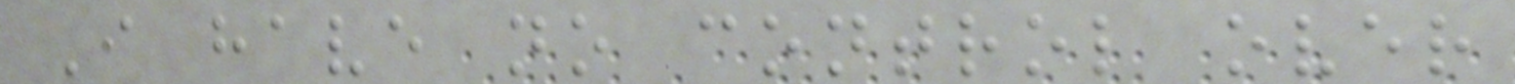I have no control over
